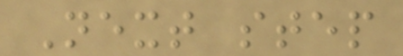Next step
